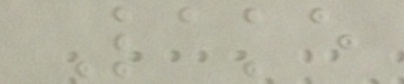Lake
